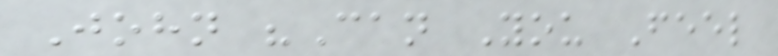John "Can You Feel
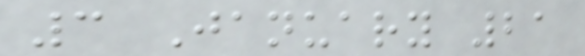3 January 21
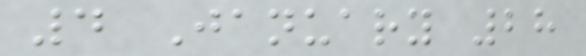4 January 28
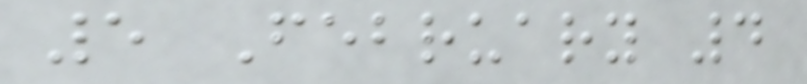5 February 4
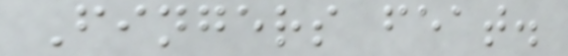Fingers feat.
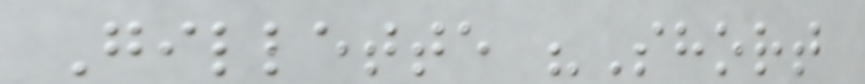Gillette "Short
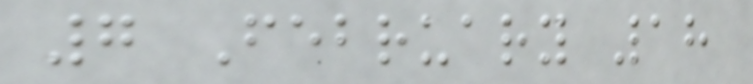7 February 18
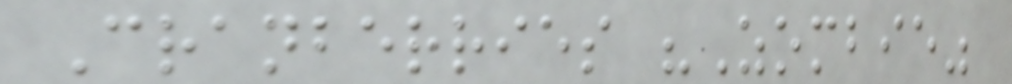Cranberries "Zombie"
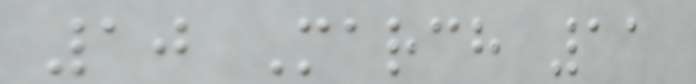10 March 11
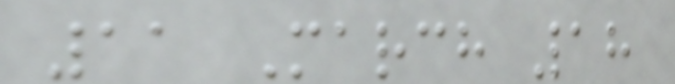11 March 18
